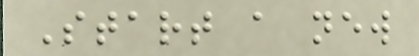Start a new
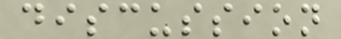discussion
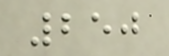250
